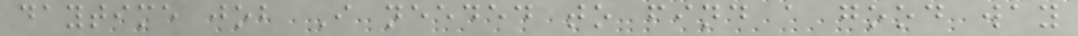daytime job I needed to find a good way
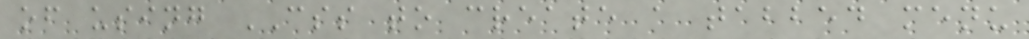of using CSS to create a tabbed menu
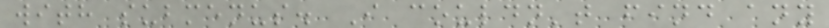with submenus. I couldn't find any
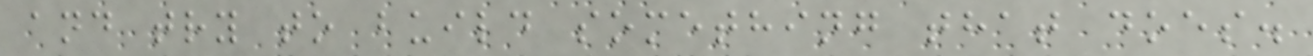and try to build something that does.
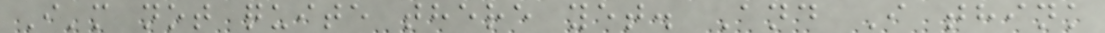I'm not quite there yet. And I think
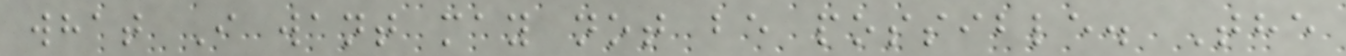what I want may not be possible. The
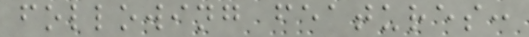following features:
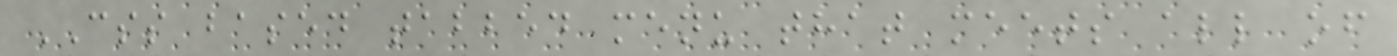CSS based tabbed menu that meets all of
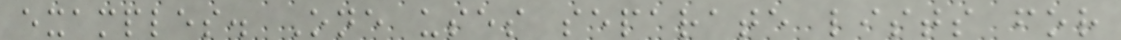examples. One uses separate lists for
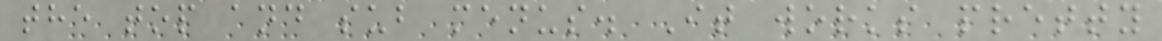the top and sub menus. It works pretty
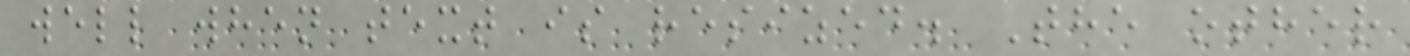well when text is resized. The other
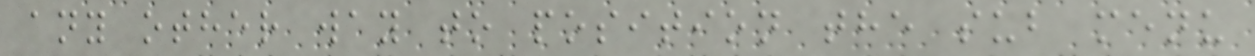any other way to position the sub menu
